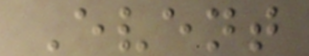Event
